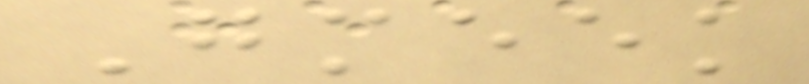Gmeek
